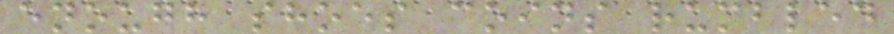enough shoes coins rumbled
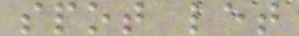spot let
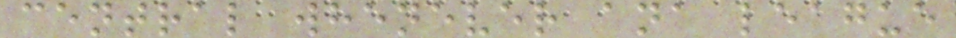central whenever ana league
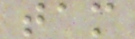tam
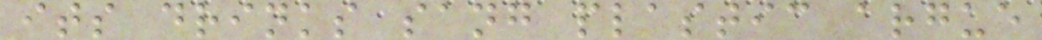its drinks sang plastic argue
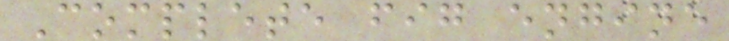Complete fig engine
